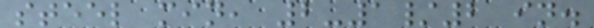steel min, 2-1/2 in.
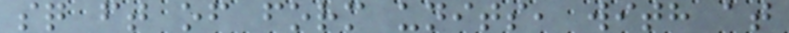sq ft of form units, with at
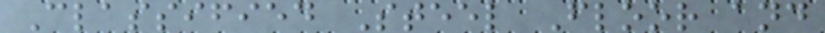Classified Steel Floor and
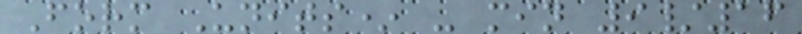Form Units* - min 9/16
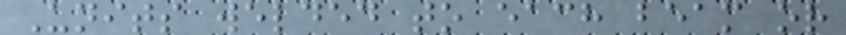Units welded to each beam or
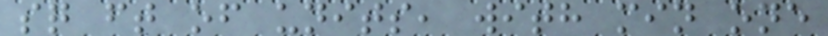sq ft of units, with min one
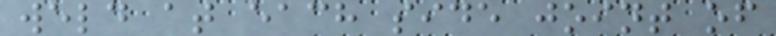weld at each side joint of
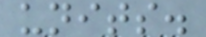units.
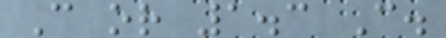C or 1.3 C.
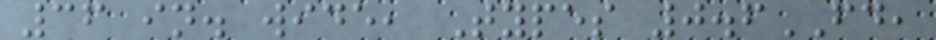36 in. wide, Types 0.6FD,
